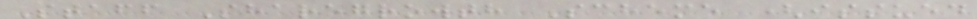Staff Sharegrowth Scheme (issued
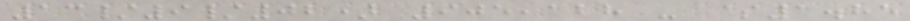13/9/02) 905,128 - $1.85
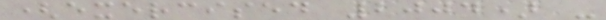(exercised 2004) -
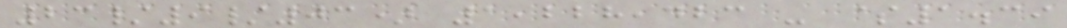23/9/03) 1,228,423 - $1.39
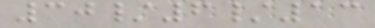30/6/13
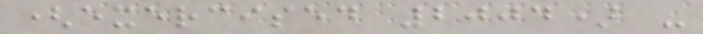(exercised 2004) -
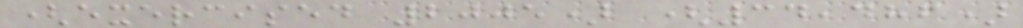(exercised 2005) (34,486)
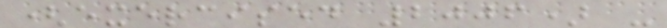(exercised 2006) -
